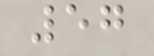57
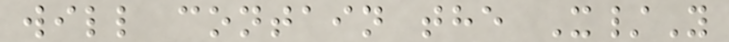will contain the X/Y
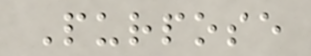Purpose
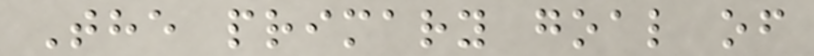The primary goal of
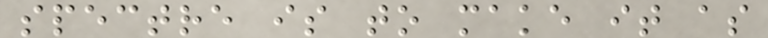spectre is to make it as
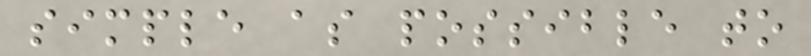simple as possible to
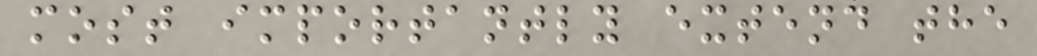most importantly extend the
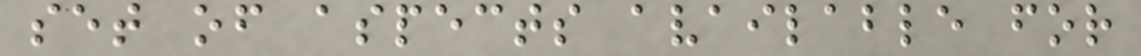set of aspects available for
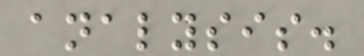analysis.
